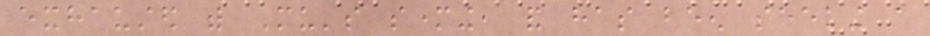exhausted with Mu's smothering, and has been seeking a
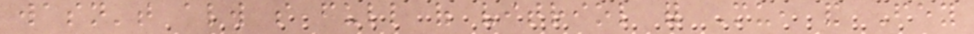wasn't always so full of vitriol for Mu, and Fey
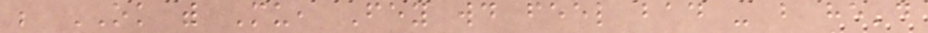be OK with Mu, Fey would feel bad - but he'd
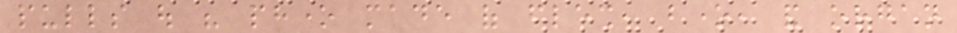pulls out his phone made of flesh, bone, and organ
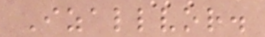Izallvor.
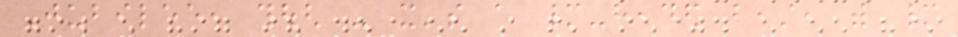Jubilee, though - it's a many-headed beast, with many
